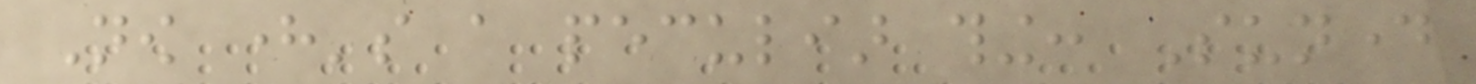Now here's a peculiar thing: Sunday
